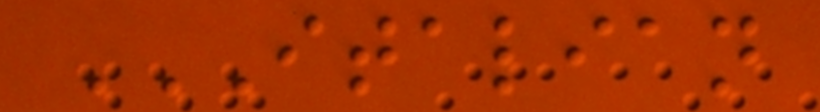ITALIAN
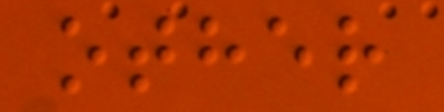other
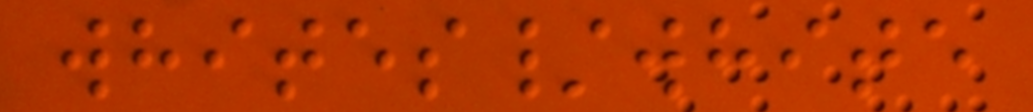whites/white
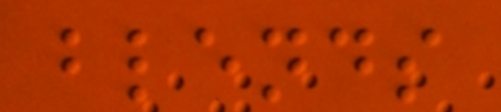blends
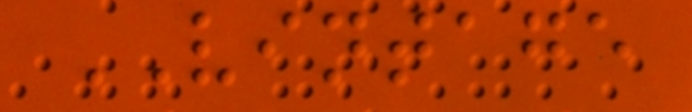VINTAGE
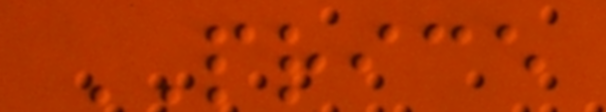PRICE
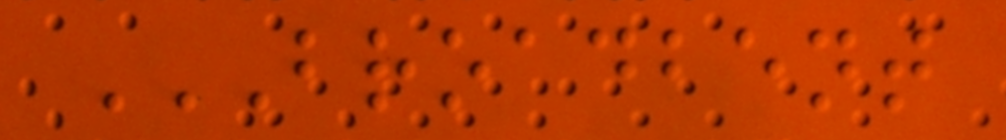BROADBENT
